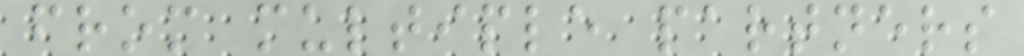from multiple partners
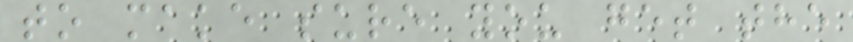to make sure you get the
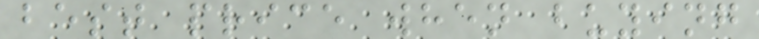best price when buying
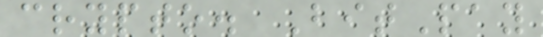crypto. BitPay
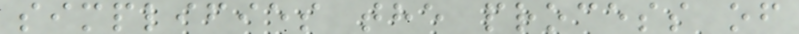simplifies the process of
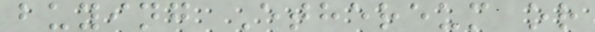buying Ethereum or
